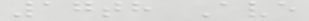17th Ave
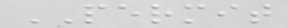PERMIT
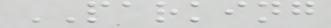PARKING
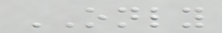ONLY
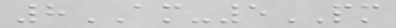8AM-5PM
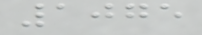1075
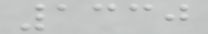1330
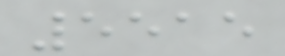5515
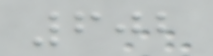602
